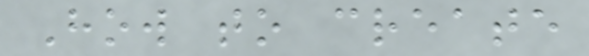How to create
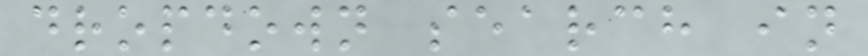dropdown search in
